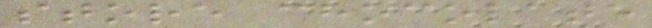store chocolate
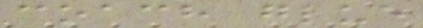coach glue
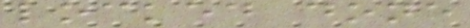locked done
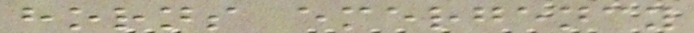horns emergency
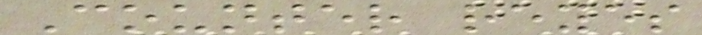Counter reyes
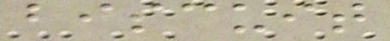biscuit
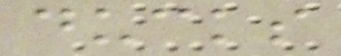ducks
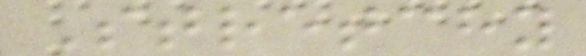Stretchy
